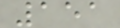151
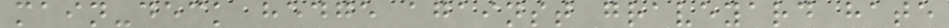main-deck hedge against graveyard hate
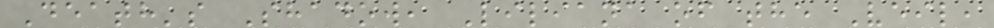Death's Shadow, Liliana of the Veil,
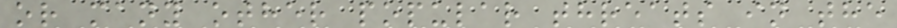or many other popular threats in the
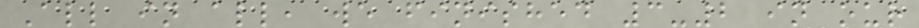All in all, we finished 3-2 in our
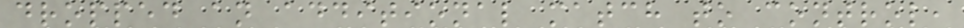dropped an additional match to control,
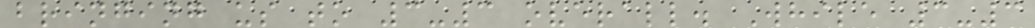bringing us to 3-3 overall. While 3-3
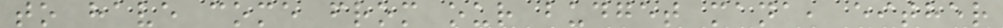to have come from our budget mana, either
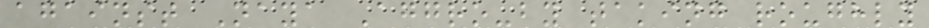against Naya Aggro-by taking roughly
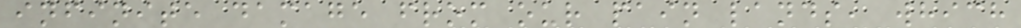infinite damage from our pain lands, which
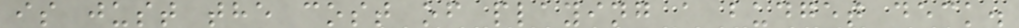is just the cost of playing a budget deck.
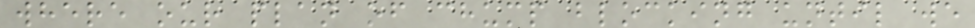where our plan of chump blocking until we
